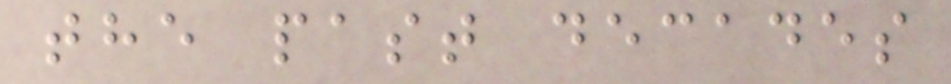the past decades
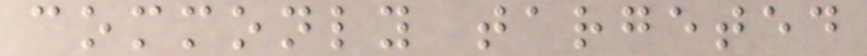commonly targeted
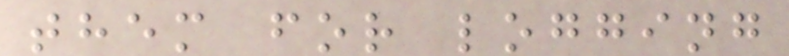them for logging
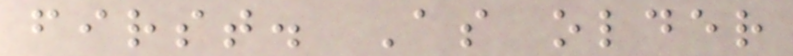first. As older
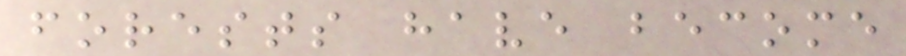forests have become
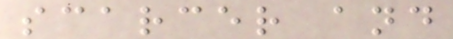scarcer and
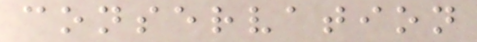conservation
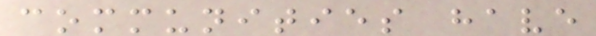communities have
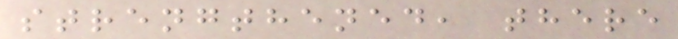strengthened, there
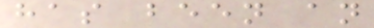has been an
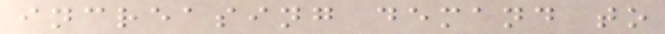increasing demand to
